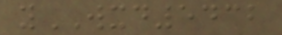yWXD5432
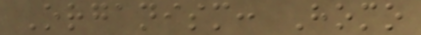Organism: Homo
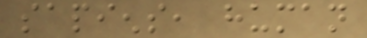sapiens, human
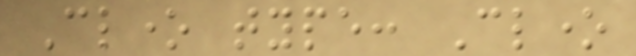Clone type: Clone
